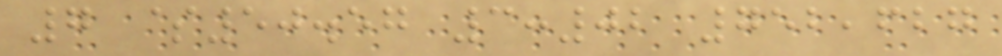7 $50.57 3:02 752,627
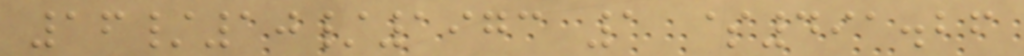16/10/1973 1 $491.26
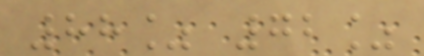88% 72%
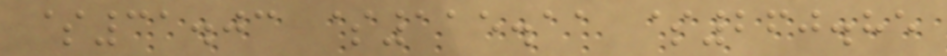$31.03 $115.11 $260.85
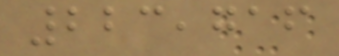223,716
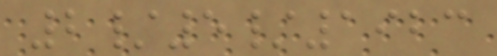2/5/1923
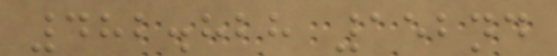482.828 152nd
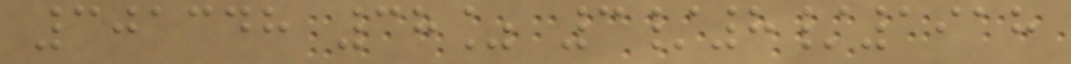301348 38% 3/8/1918
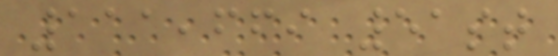111,669 51st
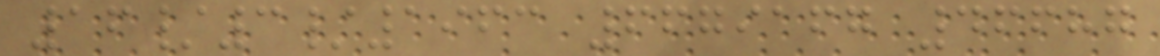16/3/1963 6679167 46687
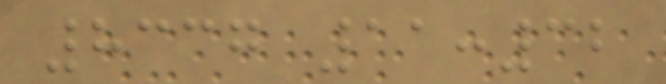8337 11:32
